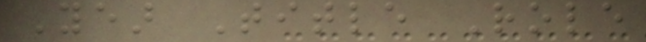Year Title Role
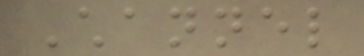Channel
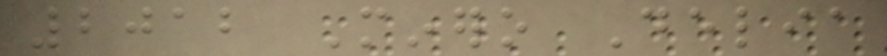2012 Minero Delia
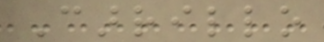Carrillo
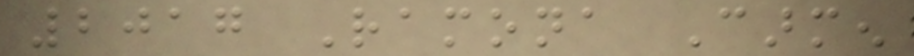2017 Ramona Carmen
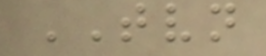TVN
